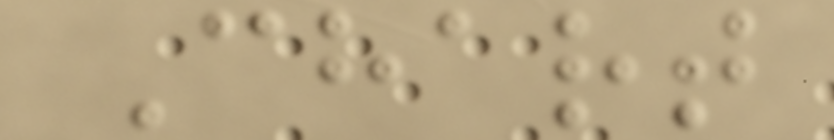Chart
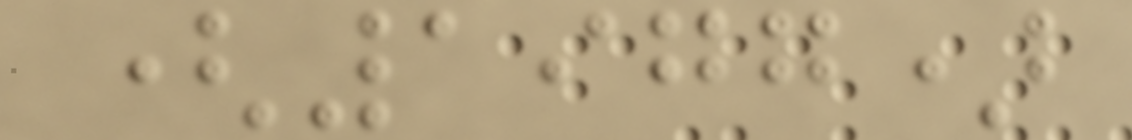(1977)
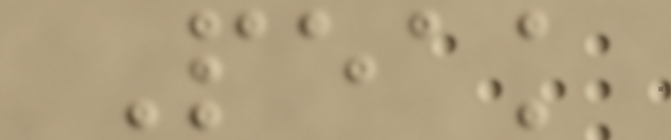Peak
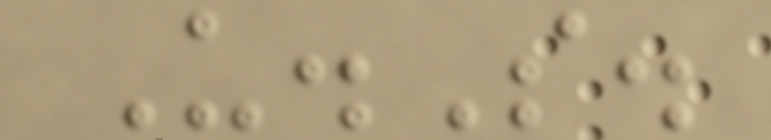U.S.
